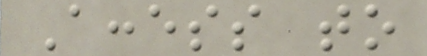Access to
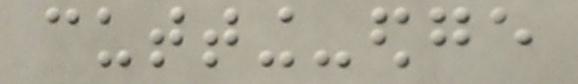cutting-edge
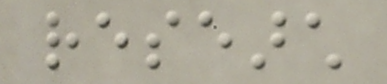research
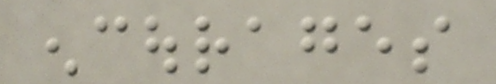encourages
